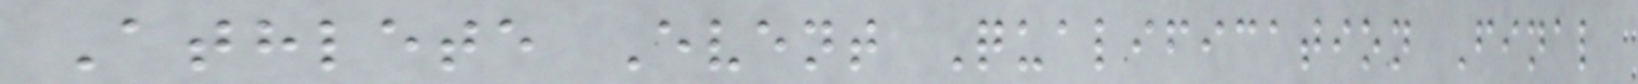Athlete Event Qualification Final
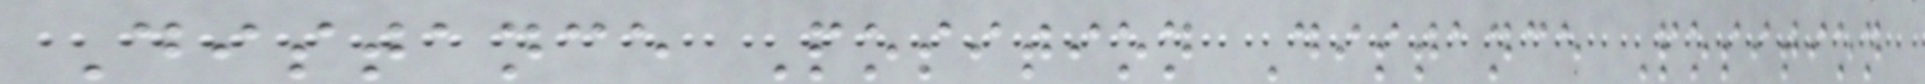Distance Position Distance Position
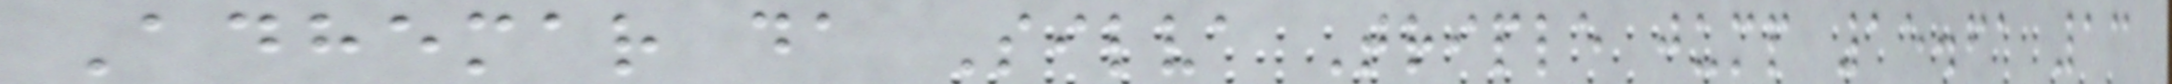Adhemar da Silva Triple jump 15.61 13
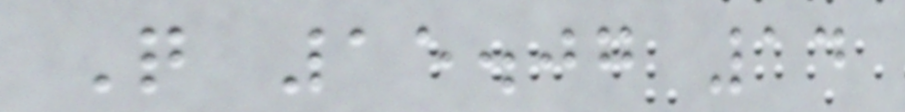Q 15.07 14
